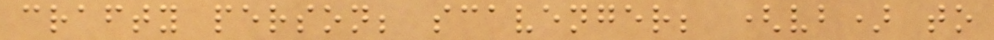crafty person; scavenger; (vb) to
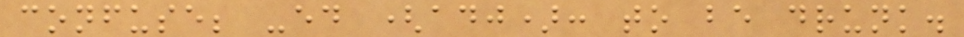confuse; -ed (adj): to be drunk.
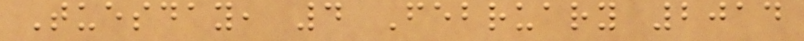Tuesday, 4 February 2014
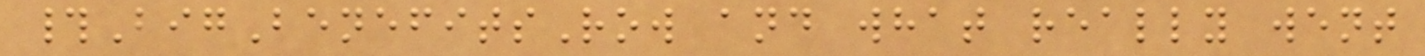#BigBenefitsRow and what really went
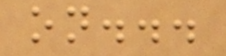on...
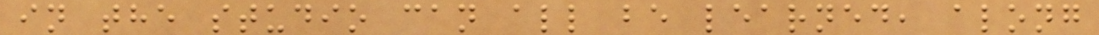in the studio can all be learned, along
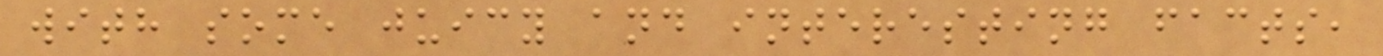with some juicy and interesting facts,
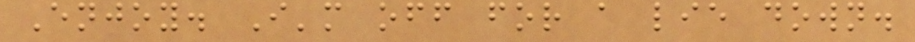Enjoy. I'm off for a lie down.
